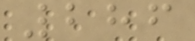286
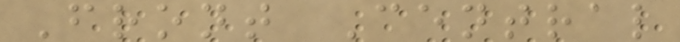Front Central
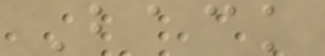Back
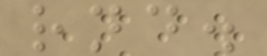rnd.
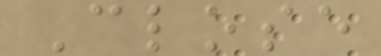Close
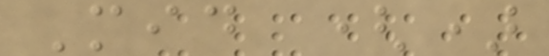Mid ()
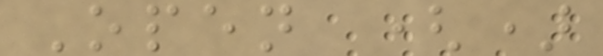Open ()
